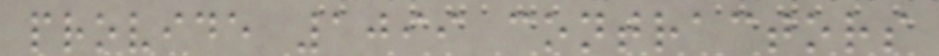provide 1099 contractors
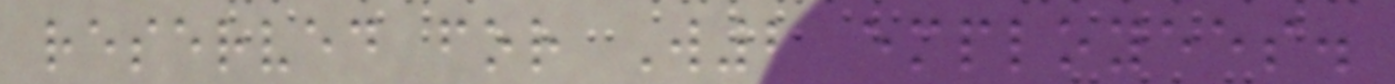reserved for W2 employees.
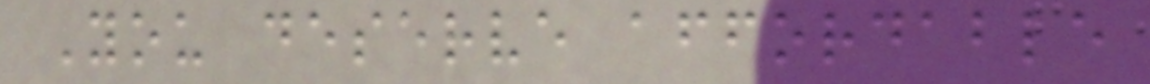You deserve affordable
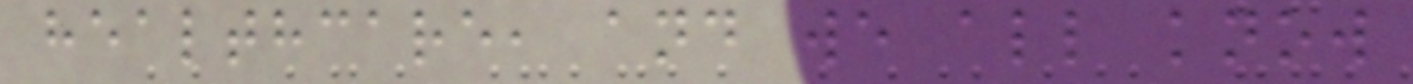healthcare, and we all know
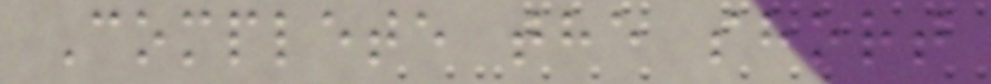Complete the short
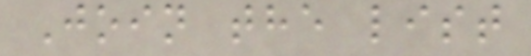Join the list
